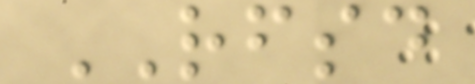RFSD
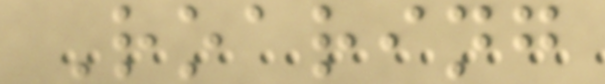Roaring
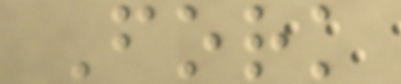Fork
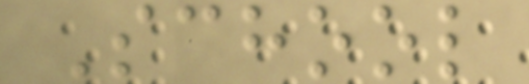School
